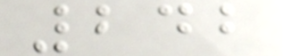242
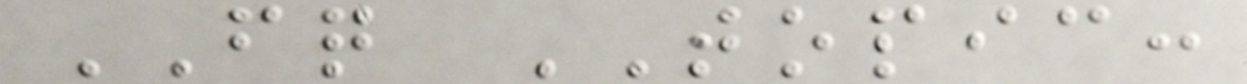FQ TOPIC:
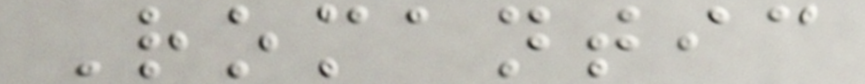Romantic
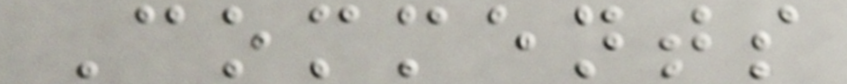Comments
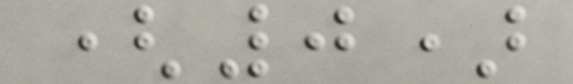(0)
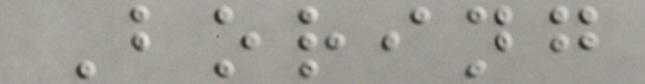Boring
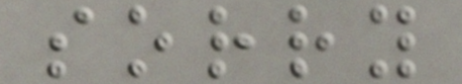sorry
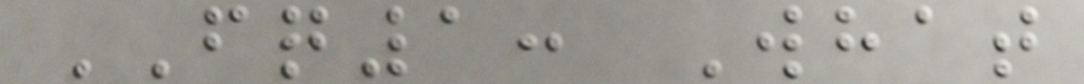FQ1: What
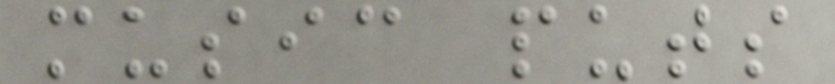music puts
